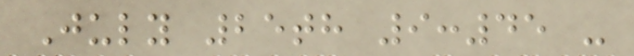July 25th 9:45 -
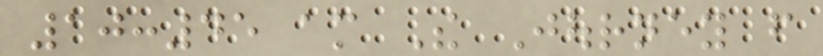10:45 am The Journey from
